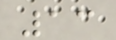13
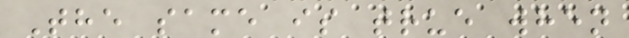The same is true when
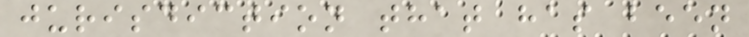jurisdiction that has been
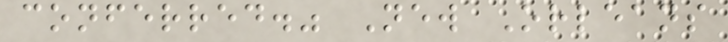conferred." New Orleans
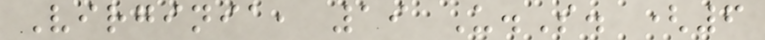Virginia, 19 U.S. (6
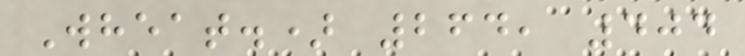Wheat.) 264, 404
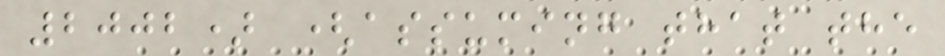2002) (assuming that the
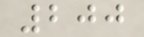200
